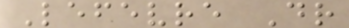Lefevre Dr
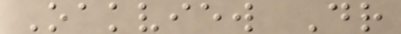Oakview Dr
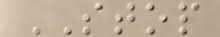STOP
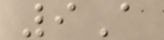9A
